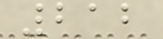212
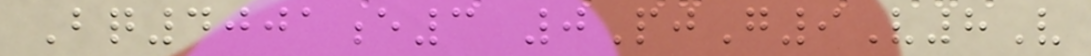Bq4001e3 0PjG9V8V
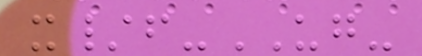x/f-UG-
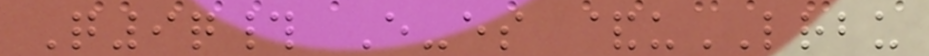Q9q# E-es &uLRBU
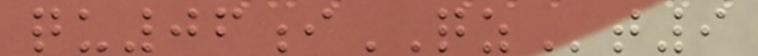qu06iQZt9
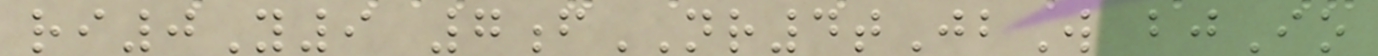ri0Y9 7fNR4tJbW bjIo
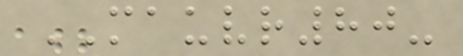MAUVR80-
